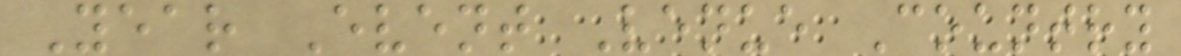Year Event Venue Country
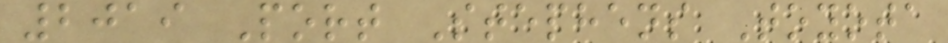2019 Port Stephens Toyota
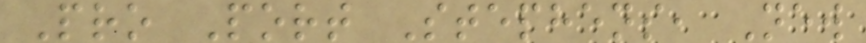Pro Port Stephens, New
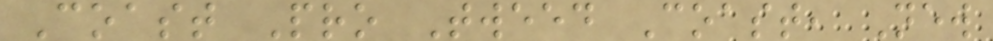Coast Pro Tweed Coast, New
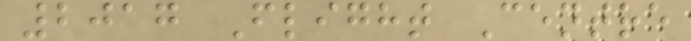2017 Flight Centre
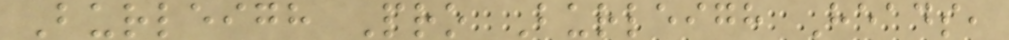Burleigh Pro Burleigh Heads,
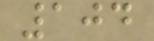104
